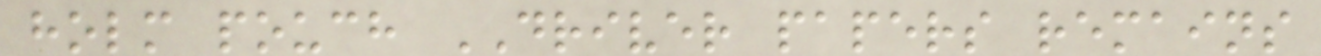holm pouch DRIVER papers remains
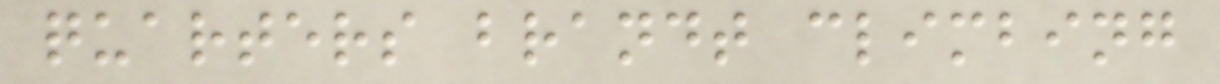quarters brandt climbing
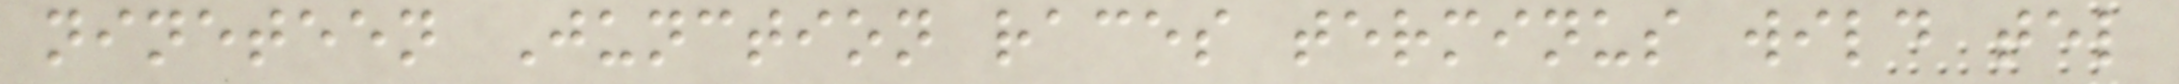nineteen Junction races terminus wild tel
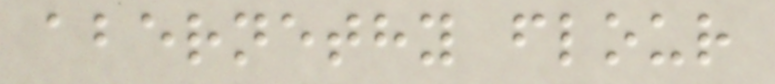abernethy flour
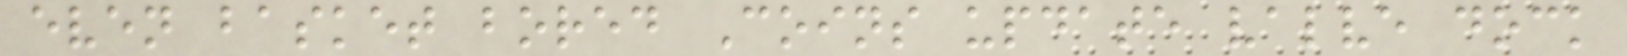even basket bored Coins update valve dock
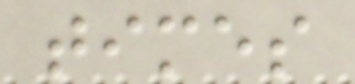times
